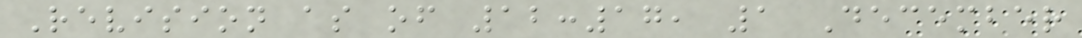Revision as of 12:17, 1 December
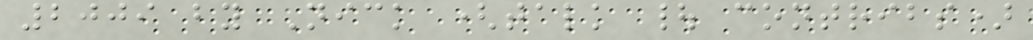2009 by Nick (talk | contribs)
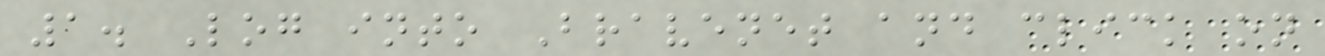1. Log into Bravenet and click on
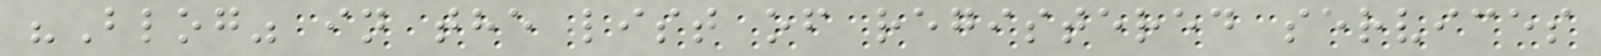"Blog" in the list of registered services
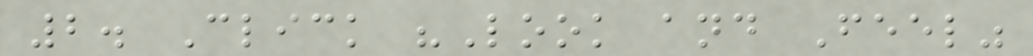2. Click "Look and Feel"
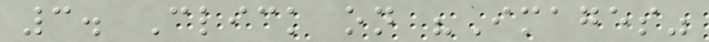3. Click on "Images"
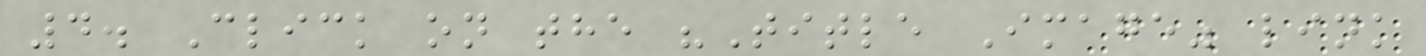4. Click on the "Title Image" link
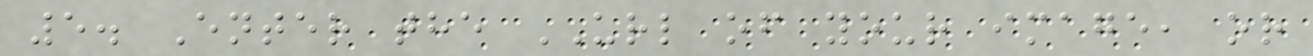5. Enter the URL of your image, or
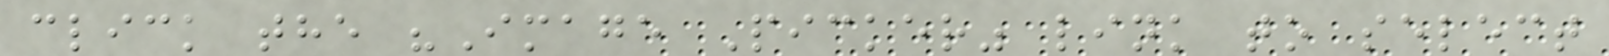click the "Image Picker" link to select
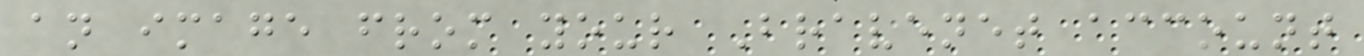an image from your Bravenet account
